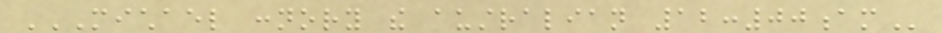MICHAEL CONNORY THE AUSTRALIAN 12:00AM
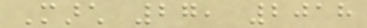March 27, 2018
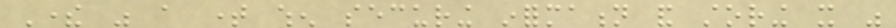There was a time when securing information and storing it was
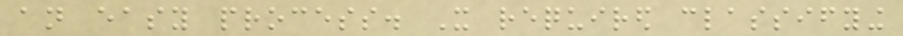an easy process. It required classifying
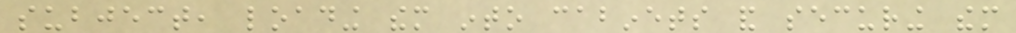subject, loading them into cabinets and securing them
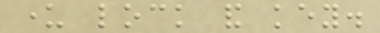under lock and key.
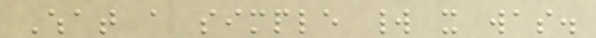What a simple world it was.
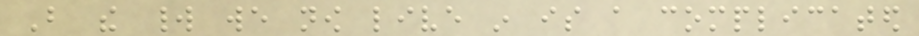But the world we now live in is a complicated
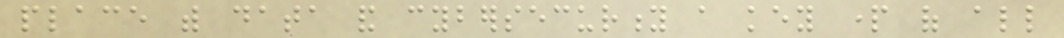place with data and cybersecurity a key part of all
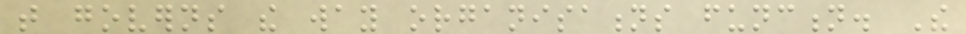that governs the way organisations function. The
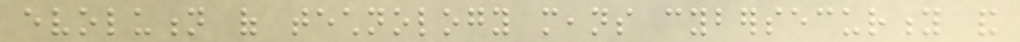evolution of technology means cybersecurity and
